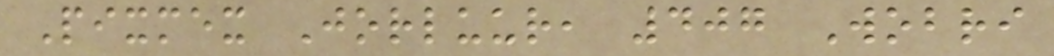Pixmex Jorluur, 407 Wobri
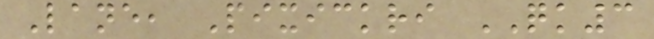Lane, Pixickri QK3
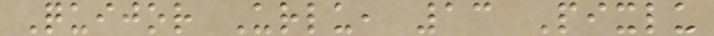Quijor Urlu, 13 Pixlu
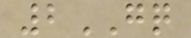2GQ
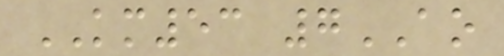KM53 7AO
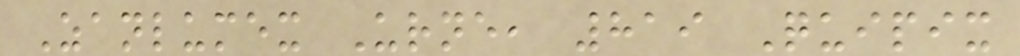Zanlumex Urne, 819 Quipix
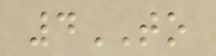4TO
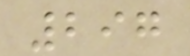297
